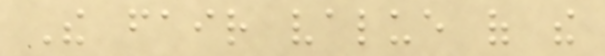The fair value of the
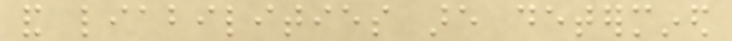and liabilities are determined
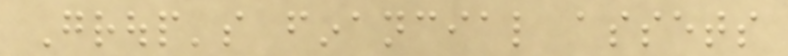Group's financial assets
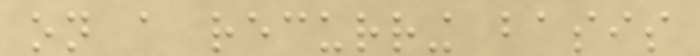on a recurring basis
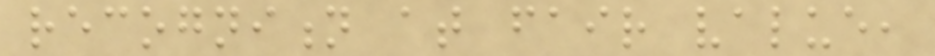recognition at fair value,
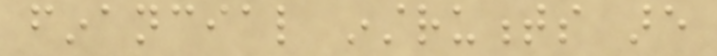financial instruments are
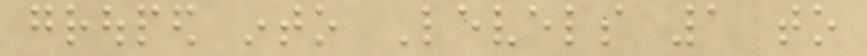grouped into Levels 1 to
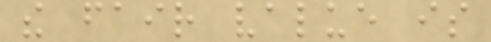the fair value is
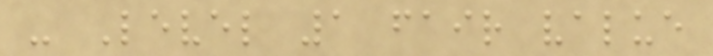- Level 1 fair value
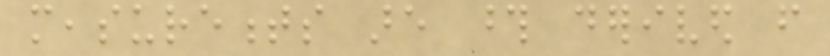measurements are those derived from
